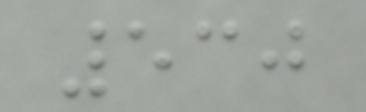530
